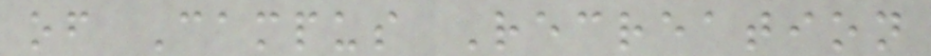of Campus Recreation
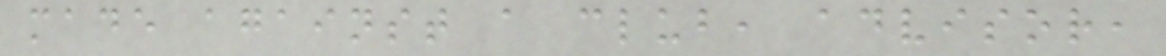made against a club, advisor,
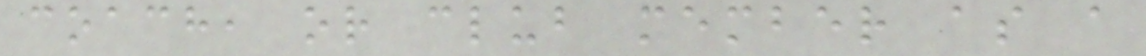coach, or club member as a
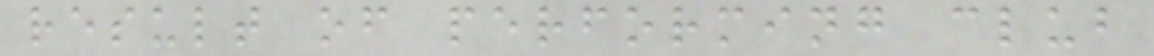result of performing club
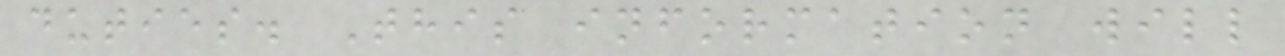duties. This information will
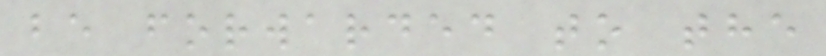be forwarded to the
